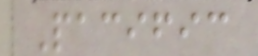Pacific
